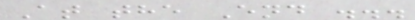At the End ...
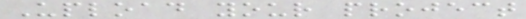Upload your project
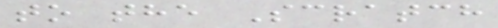to the Scratch
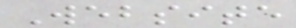Website
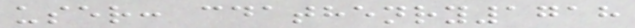user: cdathenry1718
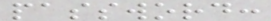password:
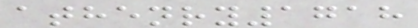athenry1718
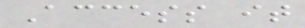Access it
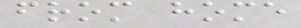from home
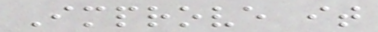Improve it
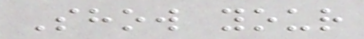Show your
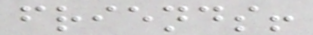friends!
